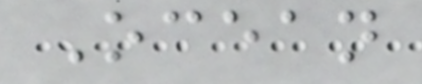Ocean
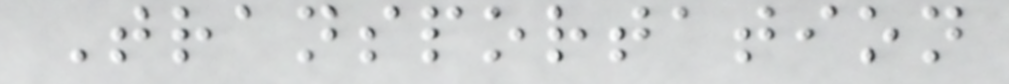Transportation
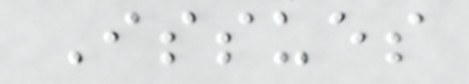Issues
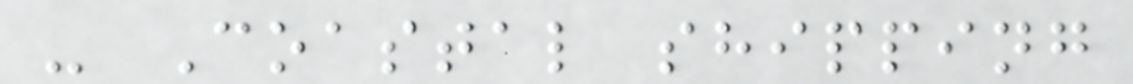- Coastal shipping
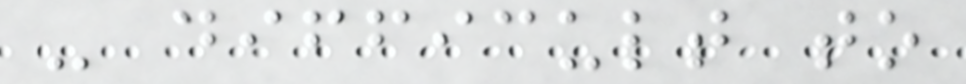- difficult to
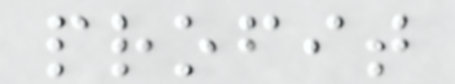profit
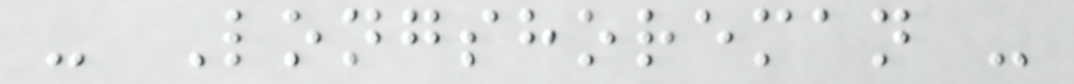- Longshoreman -
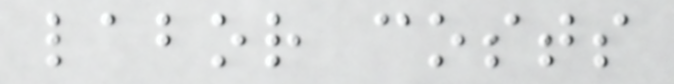labor costs
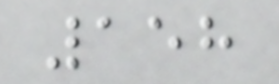158
